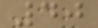40
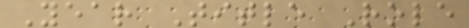Year Title Role
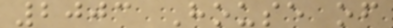2003 House of
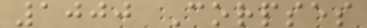1000 Corpses
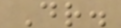Dr.
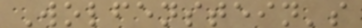Wolfenstein's
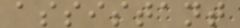assistant
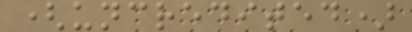(uncredited)
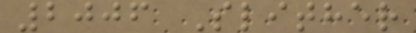2006 Slither
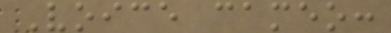Voice cameo:
